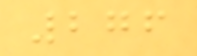276
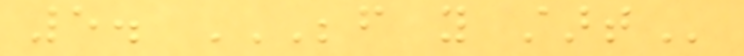5. BEFORE YOU START
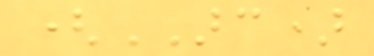(ARC)
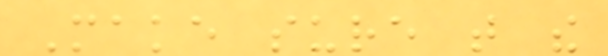Make sure that the
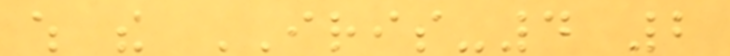which the IRIS-4 2
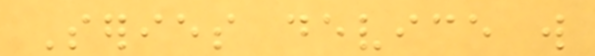Series device will
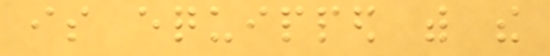is equipped with the
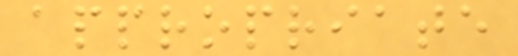appropriate
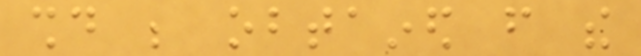should be obtained from the
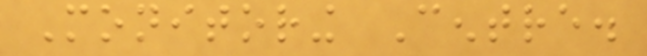Monitoring Centre.
